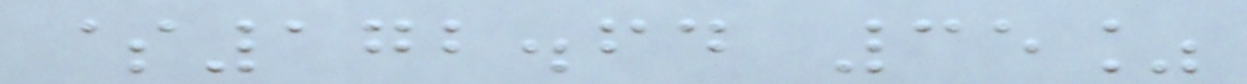$172.64 35%
